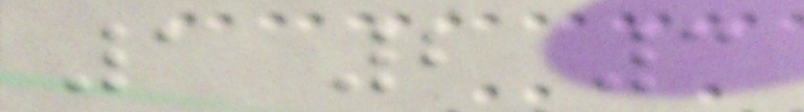1 2 3
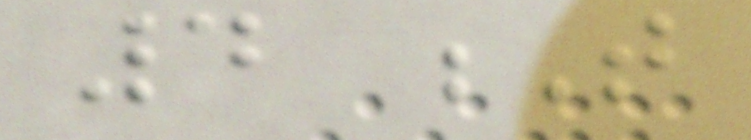4 T
